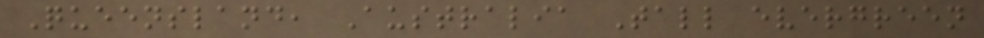Queensland, Australia Tall evergreen
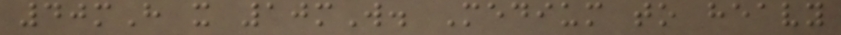40mH x 10mW. Medium to heavy
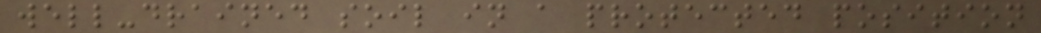well-drained soil in a protected position
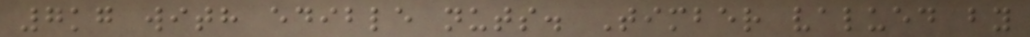7kg with edible nuts. Timber valued by
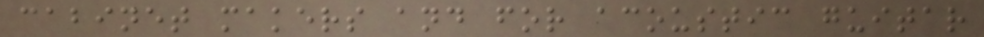cabinet makers and for acoustic guitar
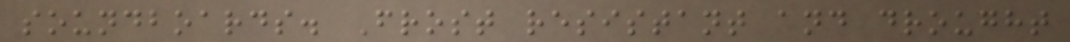soundboards. Frost resistant and drought
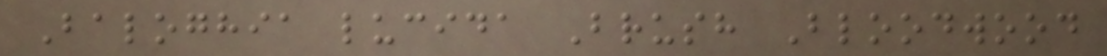Baloghia lucida Brush Bloodwood
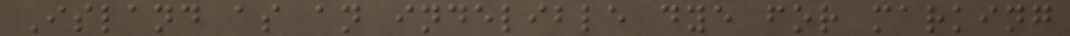Island as an indelible dye for marking
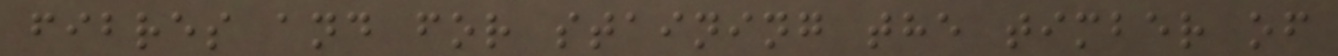fibres and for staining the timber of
